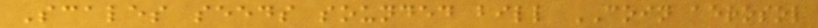Scales seeds sounded bill COIN aerosol
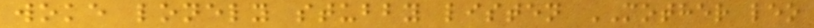woke lonely stubby listen MOTHER leo
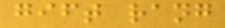gift rang
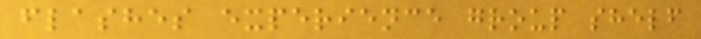flashes experience group shelf
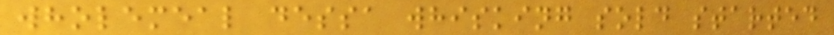wholemeal dessa whisking sold started
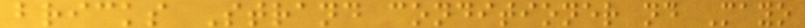bricks Strand conditioner nd Mayo
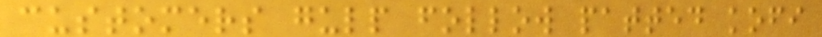customers gulp follow patted kofi
